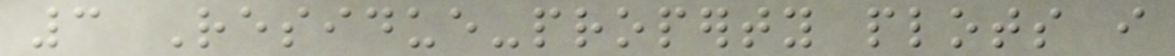3 Residue-property plots i
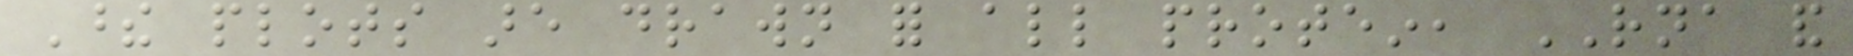These plots are drawn for all protein, RNA and
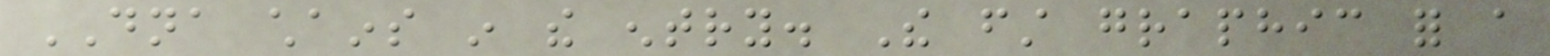DNA chains in the entry. The first graphic for a
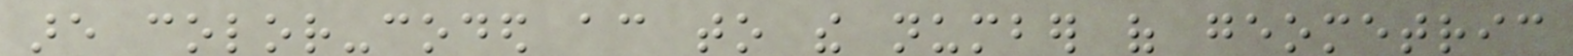are color-coded according to the number of geometric
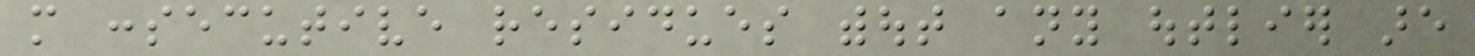more consecutive residues without any outlier are
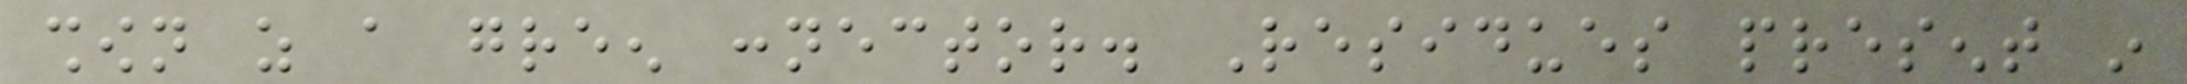shown as a green connector. Residues present in
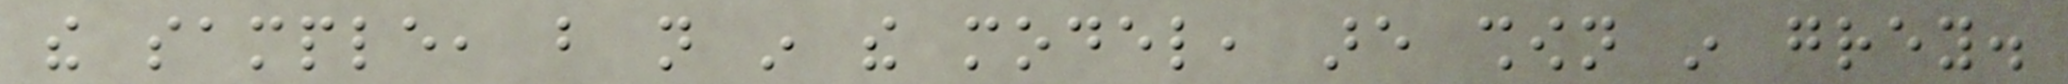the sample, but not in the model, are shown in grey.
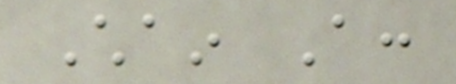Chain A:
